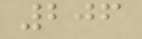206
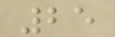25
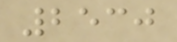2530
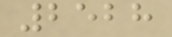2528
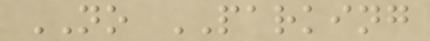NO PARKING
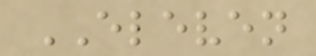ELEVEN
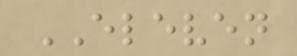ELEVEN
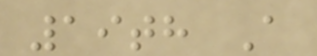19th A
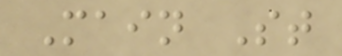Main St
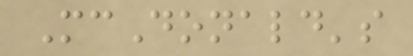McDonald's
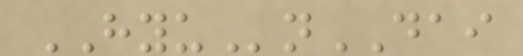HYUnDAI
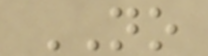NO
